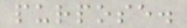purpose.
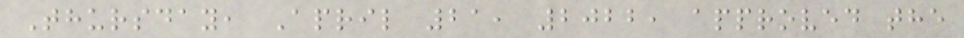Thursday, April 21, 2022, approved the
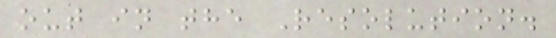out in the Resolution.
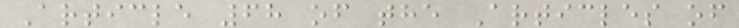Article 68 of the Articles of
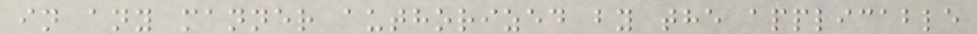in any manner authorized by the applicable
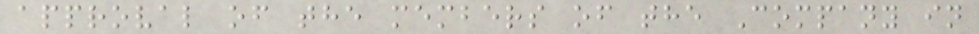approval of the members of the Company in
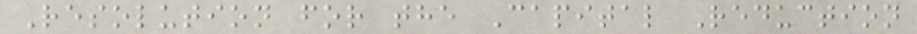Resolution for the Capital Reduction
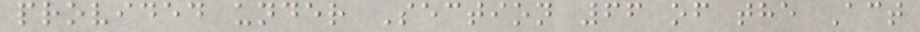provided under Section 66 of the Act
